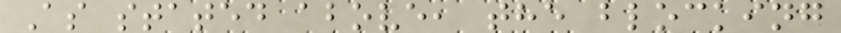As stated above, the blocking
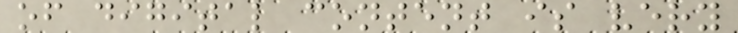of digital content is very
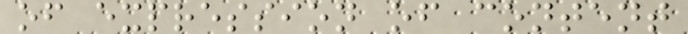of expression of content
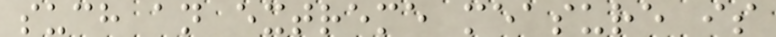such an extreme measure is
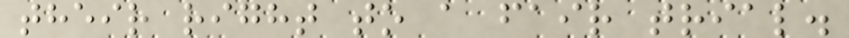their right to a fair trial.
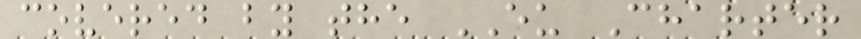covered by the EU Charter
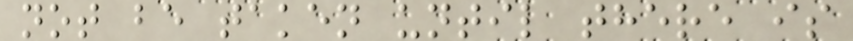not be taken until there is
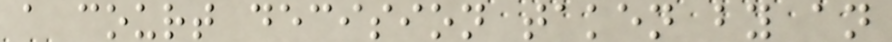a court decision taken by an
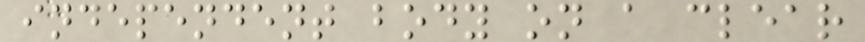independent body on a clear
